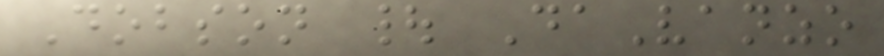Dobson | DaVanzo
